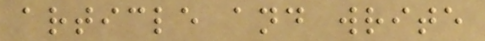article and write
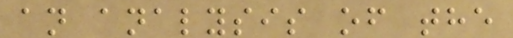an analysis of the
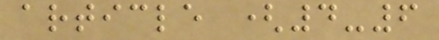article (4-6
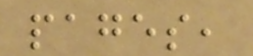pages,
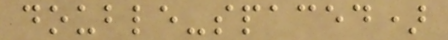double-spaced)
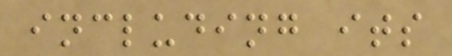including its
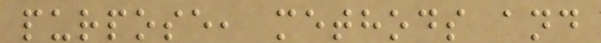purpose, methods and
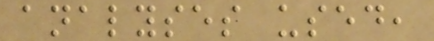analyses used,
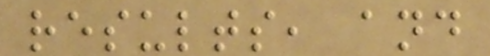results, and
